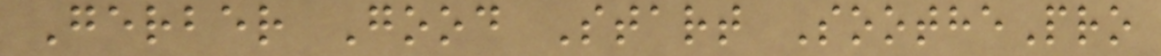Gerber Good Start SoothePro
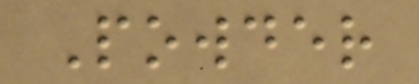Powder
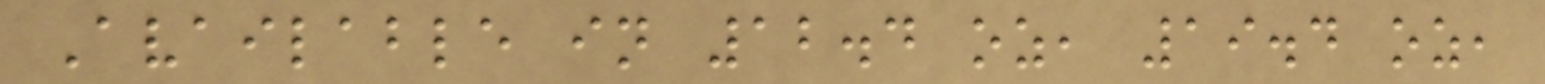Available in 12.4 oz, 19.4 oz,
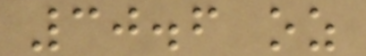30.6 oz
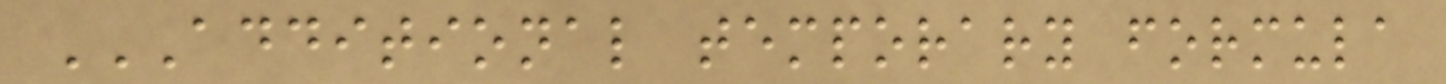ADDITIONAL TEMPORARY FORMULA
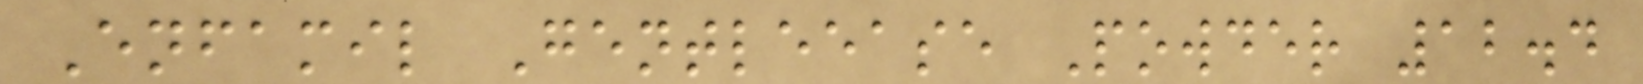Enfamil Gentleease Powder 12.4
